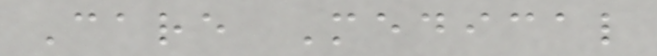Care Medical
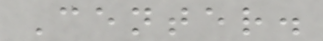Center.
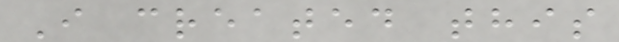I created this
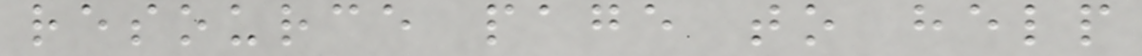resource page to help
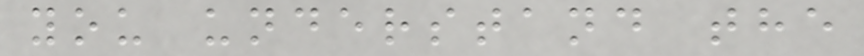you understand the
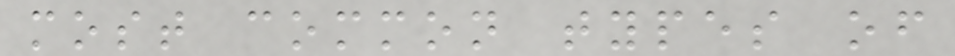most common types of
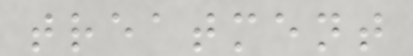treatment
